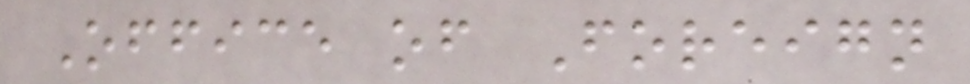Office of Foreign
